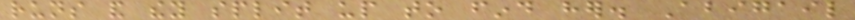runs and they split up to find her. Abigail
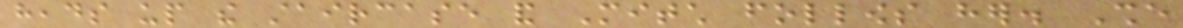heads up the staircase and Mitch follows her. She
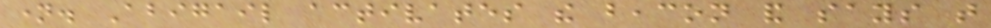name. Abigail activates the beacon and says that
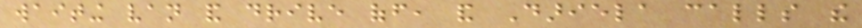waiting van and drive off, and Dariela calls the
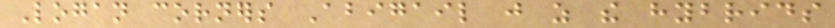Logan corners Abigail just as the hybrids
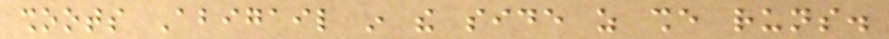shoots Abigail in the side as she runs.
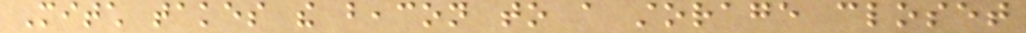Mitch takes the beacon to a storage closet
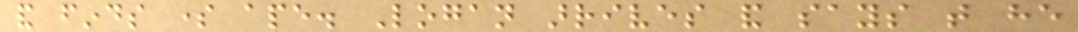and finds some ape. Logan arrives and says that he
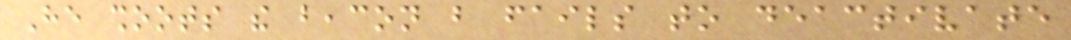He shoots the beacon but fails to deactivate
